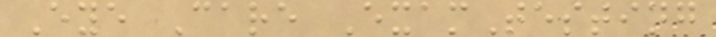Eye Care ExamTesting
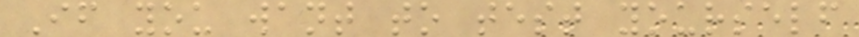If you want to test yourself
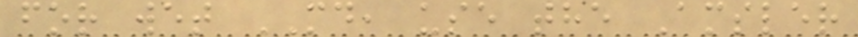for wet MD, use the Amsler
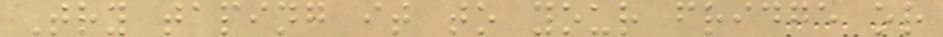Try taping it to your fridge or
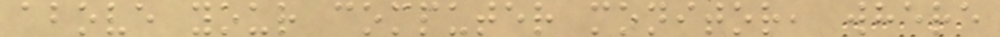above your computer monitor, where
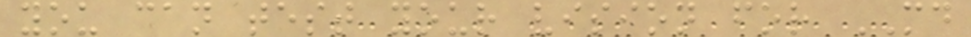you can test your vision for MD
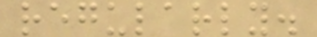regularly.
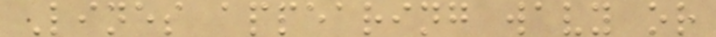Lines appearing wavy or
